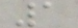1
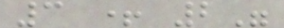3 + 2"
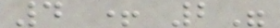4 + 2"
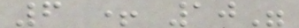6 + 10"
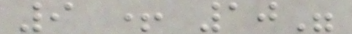9 + 10"
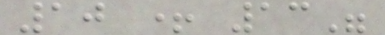10 + 13"
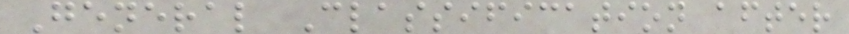General Classification after
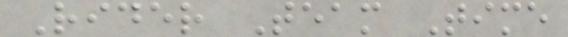Rider Team Time
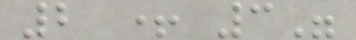2 + 3"
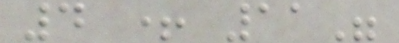4 + 11"
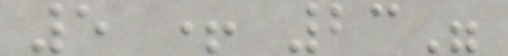5 + 23"
